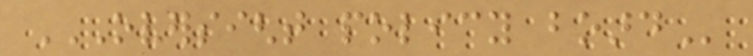OVERSIGHT POLICY BOARD
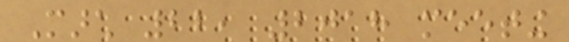March 22, 2018 meeting
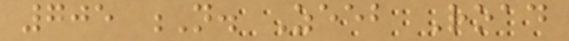705 N. Zeeb Road
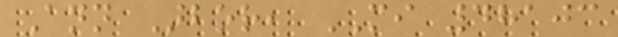Ann Arbor, MI 48103
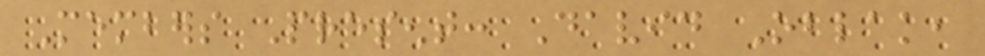Members Present: David Oblak,
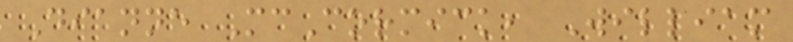Dianne McCormick, William
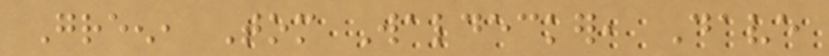Green, Tom Waldecker, Dave
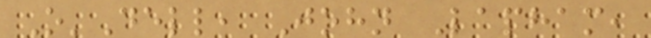O'Dell, John Lapham,
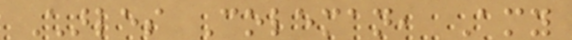Charles Coleman, Amy
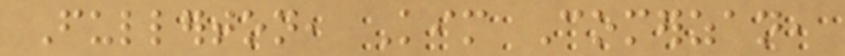Fullerton, Kim Comerzan,
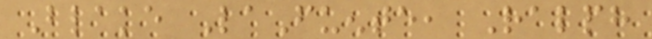Blake LaFuente, Ralph
